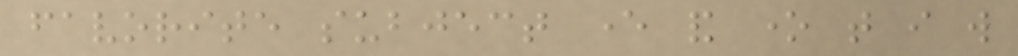favorite subject ever and one that i will
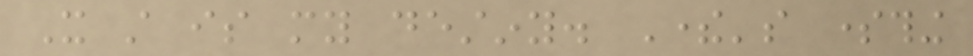It still is my destiny. There's something
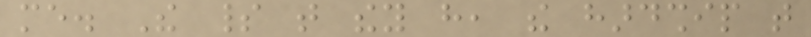me. The spirit that they have, the hardship that
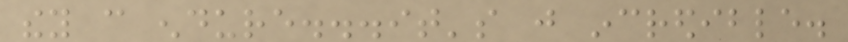they can endure...it's just incredible.
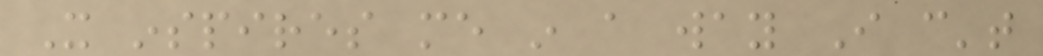It inspires me in a way I can't
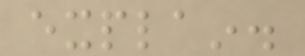explain.
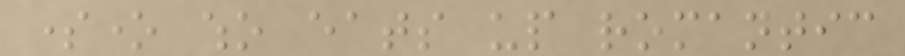someone who eats up romantic
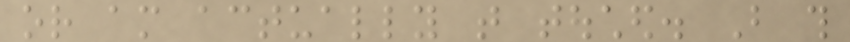or am actually that touched. But this
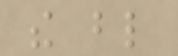the blind
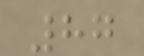87
